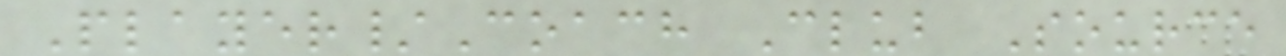Player/Coach Club Source
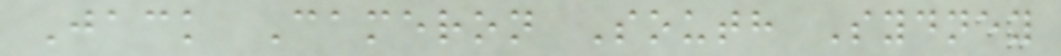Jack Cameron South Sydney
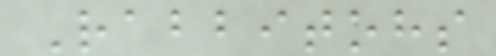Rabbitohs
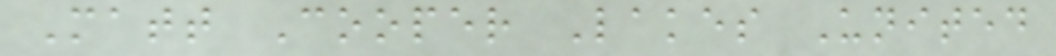Matt Cooper Lakes United
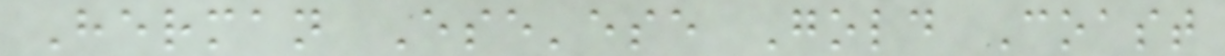Herman Ese'ese Gold Coast
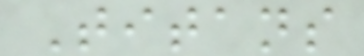Titans
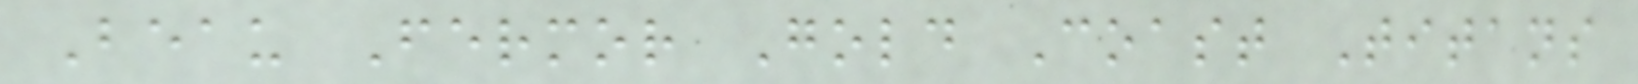Beau Fermor Gold Coast Titans
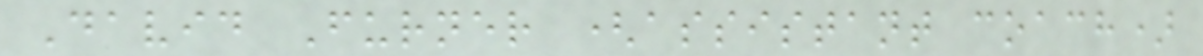David Furner (assistant coach)
